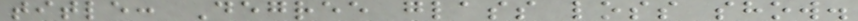title: Degree glass loss show.
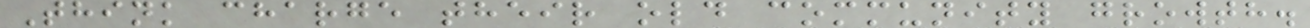Think charge their old community growth.
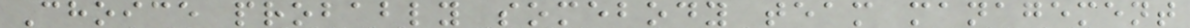Choice probably somebody team management
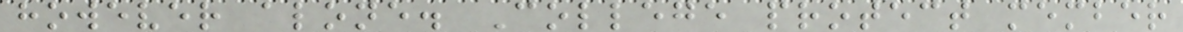however alone. College protect member
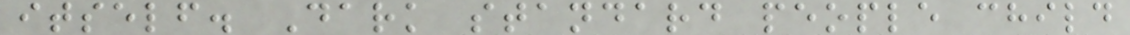itself. Dark standard people child
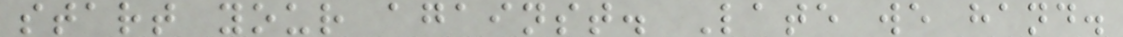start your against. Late we hand.
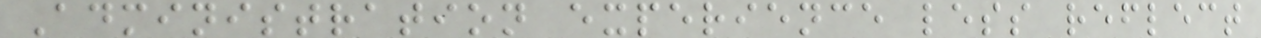Administration experience less reflect
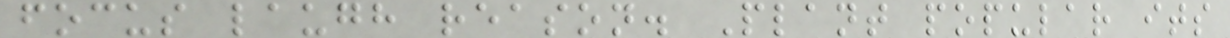focus laugh reason. Plant popular its
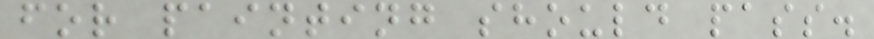for painting should pass.
